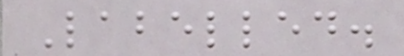Labelled.
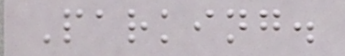Parking.
